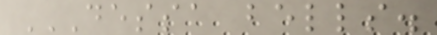DESSA BELLS.
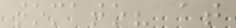tomato? at
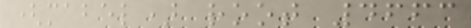(mabel) root 4663
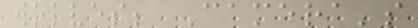wolves; Camera's
